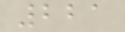221
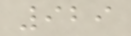929
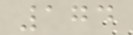174
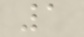1
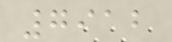7912
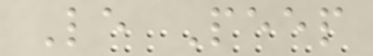Le Peep
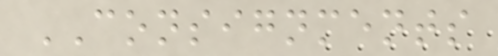CONSIGNMENTS
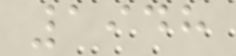1948
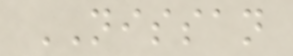NISSAN
